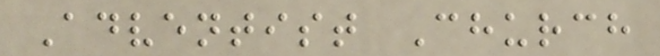Adventist Church
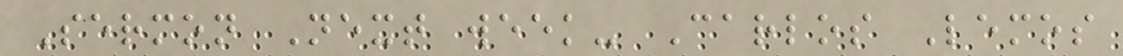Sermon Next week- Carlos Lemos
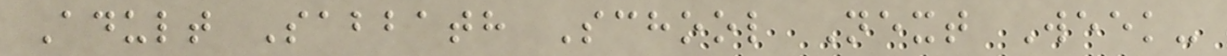Adult Sabbath School Next Week-
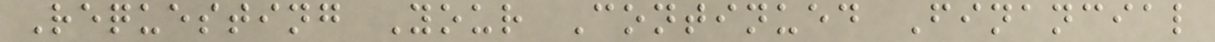Requesting Your Continued Financial
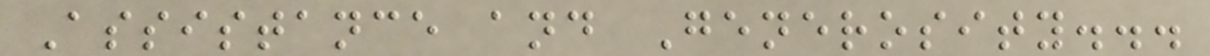Assistance and Generosity...
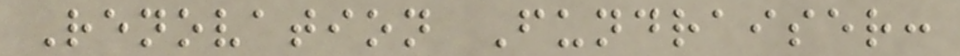Renovation Fundraiser:
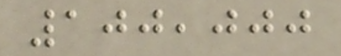100,000
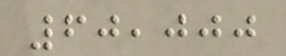60,000
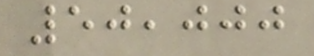50,000
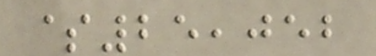$25,052
